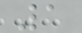1
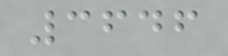3646
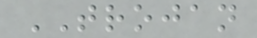TROJAN
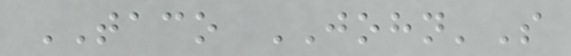TACO JOHN'S
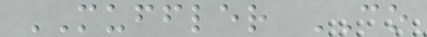MUFFLER CO
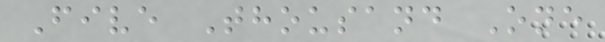Five Thousand One
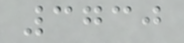3730
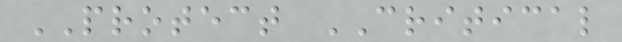PROTECT CRITICAL
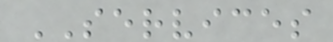SERVICES
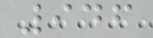946
